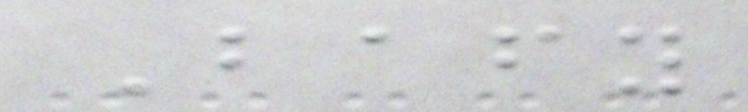Bafy
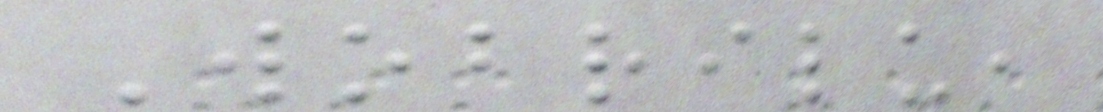Wobrilu,
